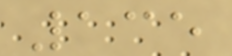135
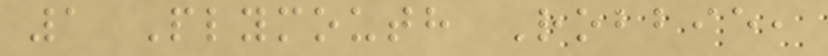1 Plymouth Robbie,
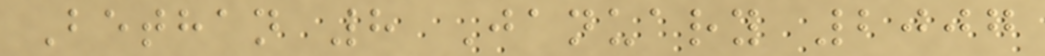Bethan 8 January 2007
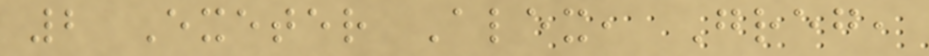2 Exeter Alex, Greg,
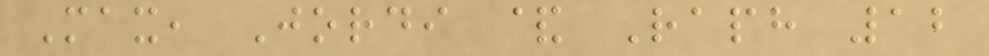Max, Jordi & Raph 12
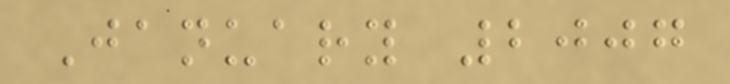January 2007
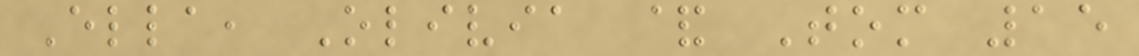Ella, Olivia & Tom 15
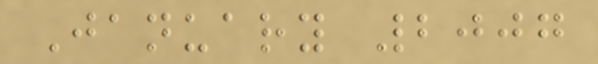January 2007
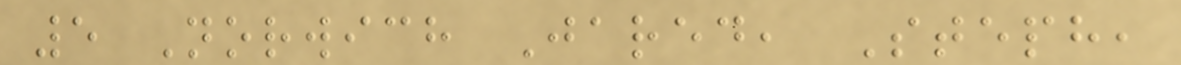5 Norwich Jared, Steph,
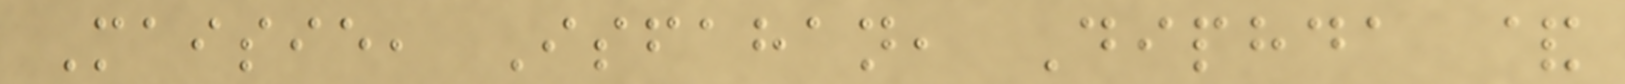Maisie, Isfahan, Diphda &
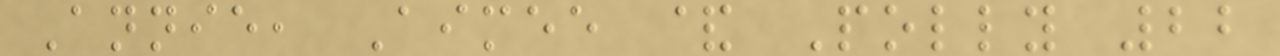Annie, Aimee & Polly 22
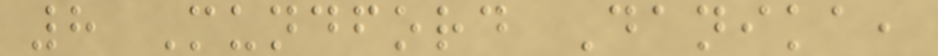8 Mundford Danika,
